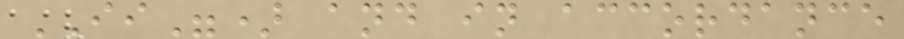II") and in accordance
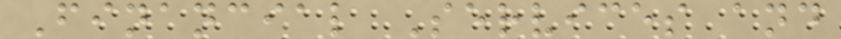Financial Services and
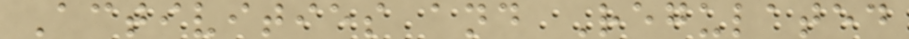Activities and Regulated
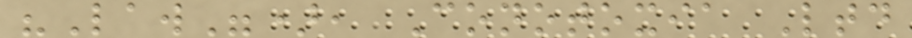"Law"), Conotoxia Ltd
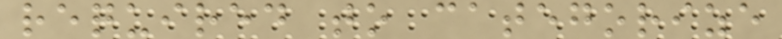required to categorize
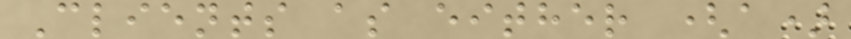Clients as either (a)
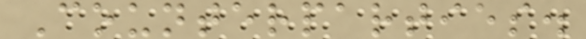Counterparties.
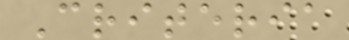Criteria
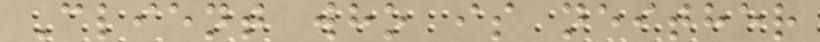Client who is neither
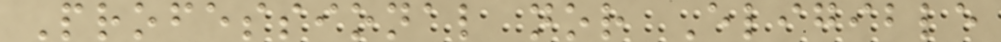Professional nor Eligible
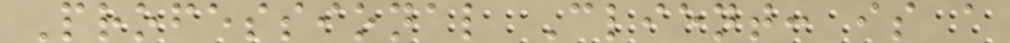Professional Client: is a
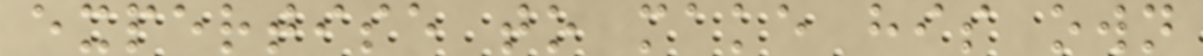expertise to make his own
